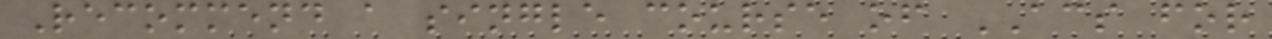Recommend a single course of ACS for
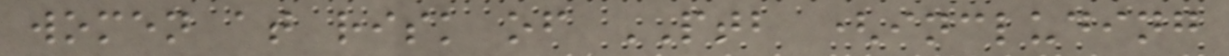women at risk of PTB (including
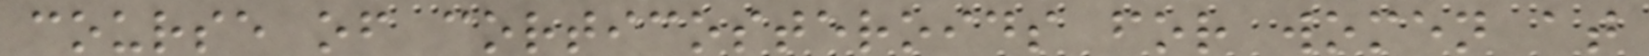course of corticosteroids for women at
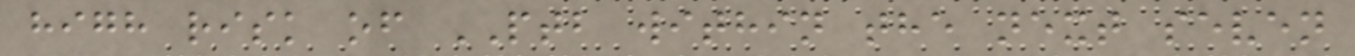high risk of PTB within the next seven
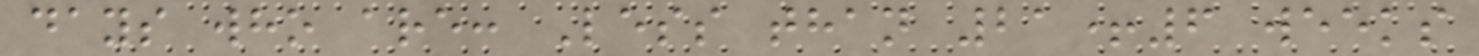days who are: Less than 21+6 weeks
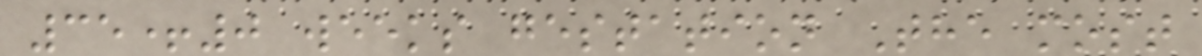35+0 weeks gestation The most
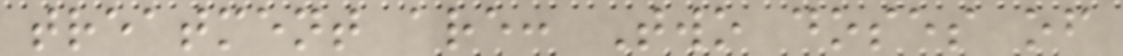treatment are: Two doses of
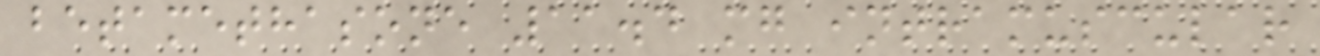betamethasone 11.4 mg intramuscular
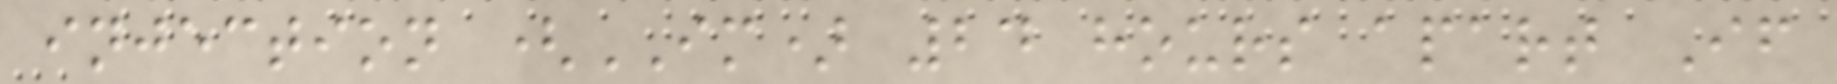injection (IM) 24 hours apart If
